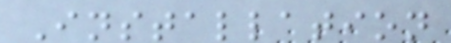Installation
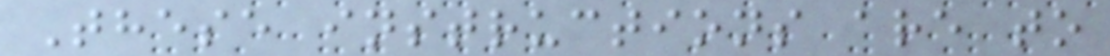These instructions are to
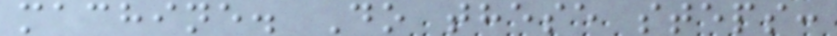machine. Do these steps:
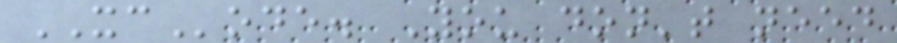XCode. You don't need
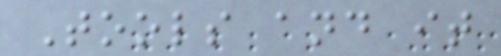Tools and it
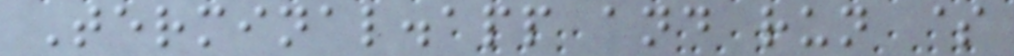Terminal.app and run $
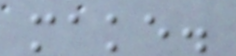make.
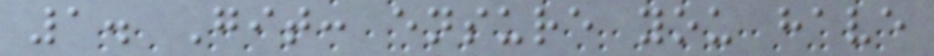1. Git: ensure you have
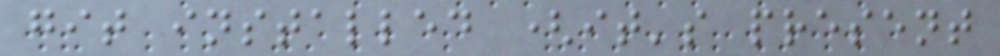git installed (it's present
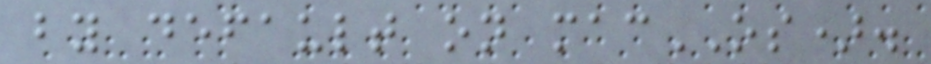by default on macOS).
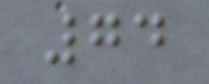74
